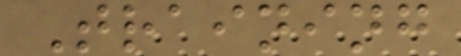Training
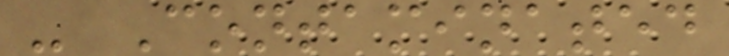- Contaminated
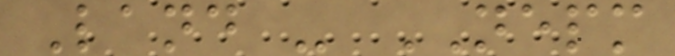Land - NEPM
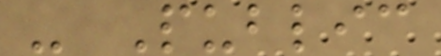- Public
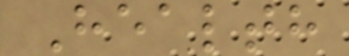Health
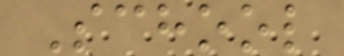School
